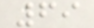69
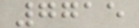7715
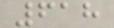618
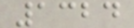1324
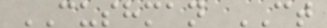CUSHMAN CT
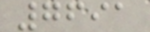7691
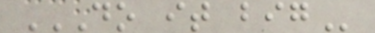DO IT BIG
